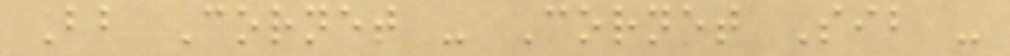Bb Cornet - Cornet Sib -
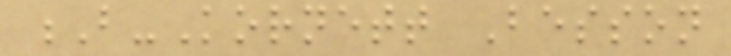B-Kornett Besson
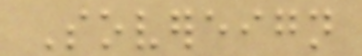Sovereign
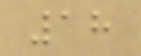18
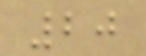20
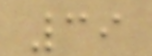39
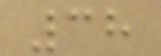38
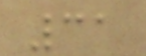31
